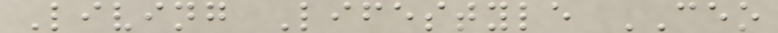Living Lifestyle CEO
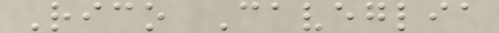Rico Caveglia
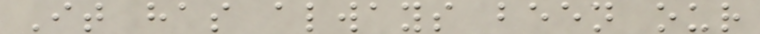It has always been our
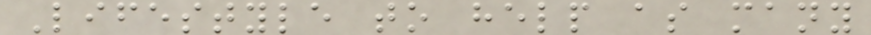Lifestyle to help as many
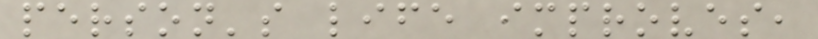person's life improves,
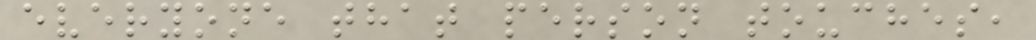everyone that person touches,
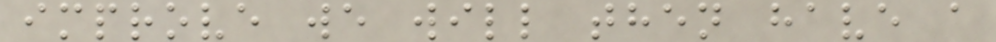improve we will then have a
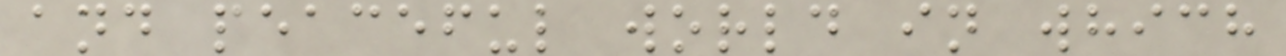and peaceful world in which
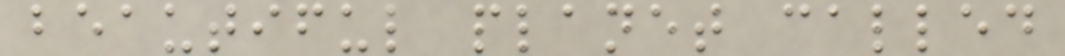beautiful planet called
